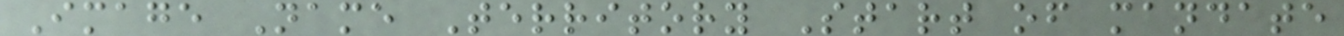Image Name Territory Start of mandate
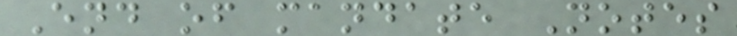End of mandate Notes
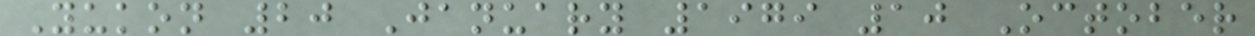Yukon 20 January 1979 10 October
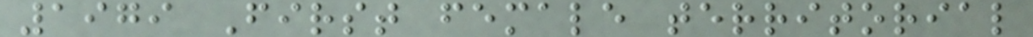1979 First female territorial
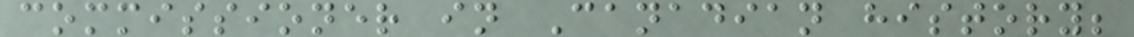commissioner in Canadian history;
